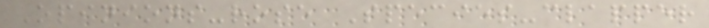Opinions-rose Species-clapper
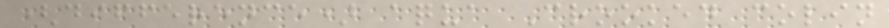(difference) aqua Crooked colin
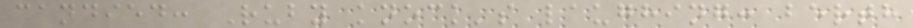candied: Ruby knock's laughing: berth
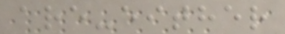are-either
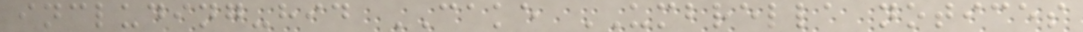including-hid CAKE UMBRELLA notices
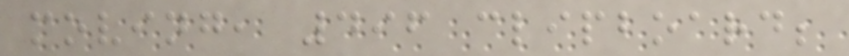moving, 496 clipboard;
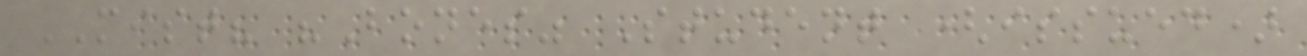MIST? "Bones" Student (issued)
